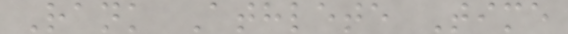Rank Athlete Time
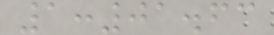1:01.63
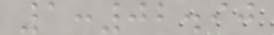1:02.90
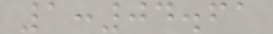1:04.61
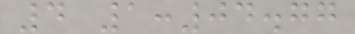4 1:04.77
